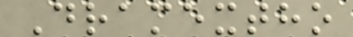Dramextho
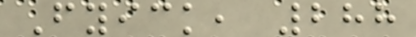Fyick, 288
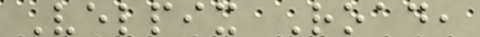Velpix Road,
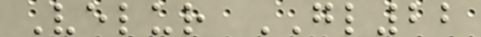Velur GL22
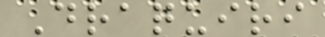Draquiri
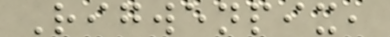Rigwenpix,
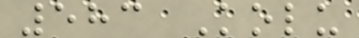583 Kolu
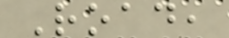Road,
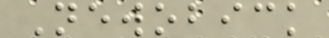Newobick
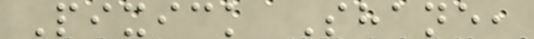Pixick Shane,
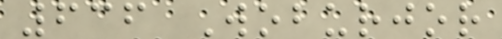636 Woburjor
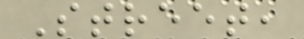Street,
